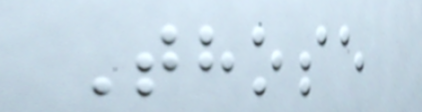Those
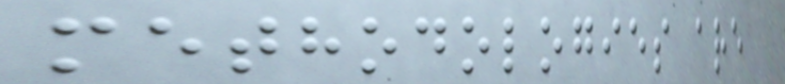methodologies are
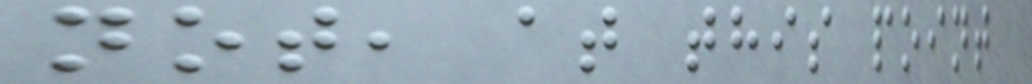not, at this point
